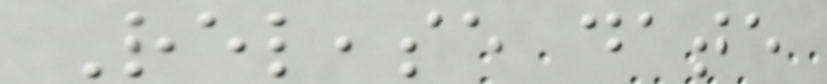Release date
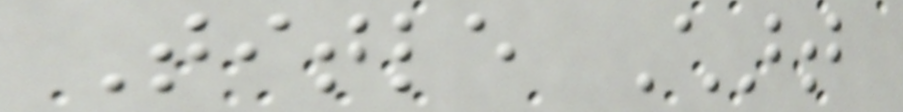Title Chart
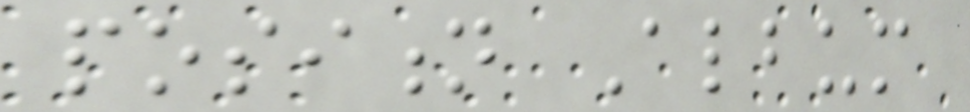position Album
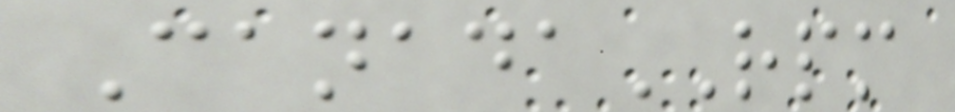CanadaRPM
